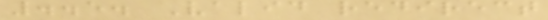..5. Valid redirect
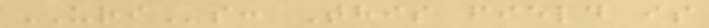URIs: This field is
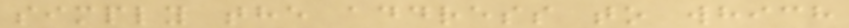simply the address to which
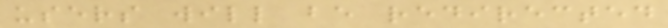users will be redirected
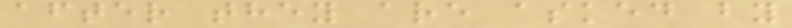after they are asked by
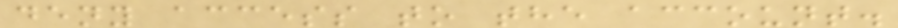deny access to the account.
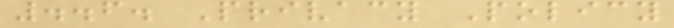..6. Privacy Policy
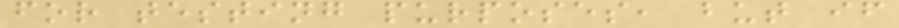for testing purposes, but if
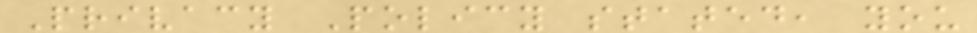Privacy Policy stated, you
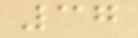37
